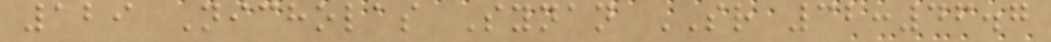129 Nicholas Synan SR 32:46.7
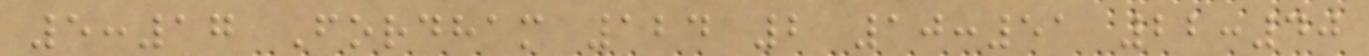5:17 Fordham 124 2 10:51 22:40
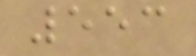553
